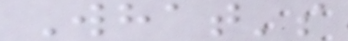What's
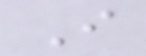I
